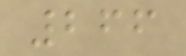266
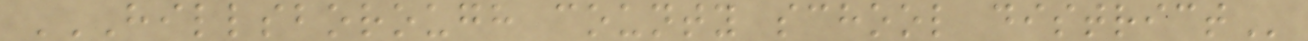HILLSBOROUGH COUNTY SCHOOL DISTRICT
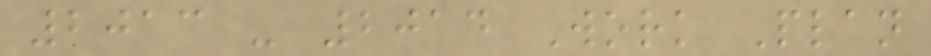2013 - 2014 Work Plan
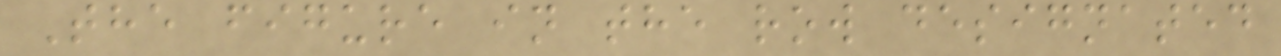The figure in the row designated
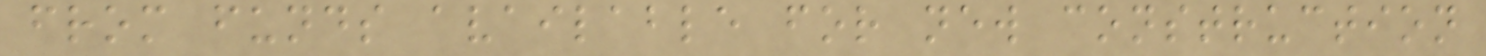from funds available for new construction
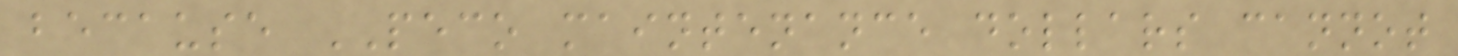because PECO maintenance dollars cannot
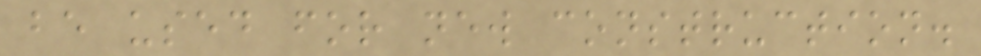be used for new construction.
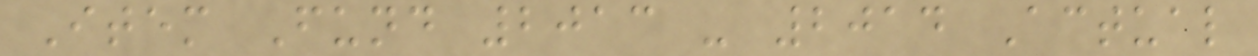Item Fund 2013 - 2014 Actual
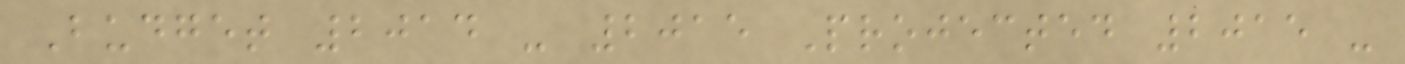Budget 2014 - 2015 Projected 2015 -
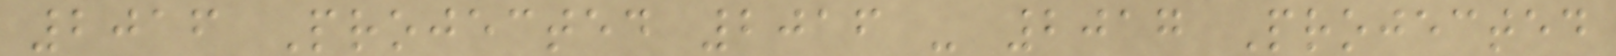2016 Projected 2016 - 2017 Projected
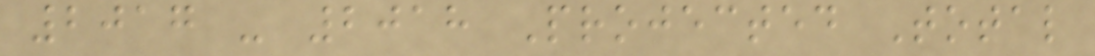2017 - 2018 Projected Total
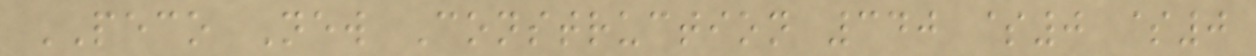PECO New Construction 340 $0 $0
